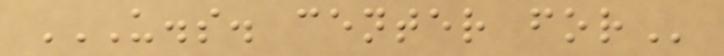U.S. CENTER FOR
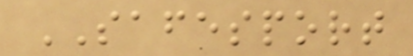SAFESPORT
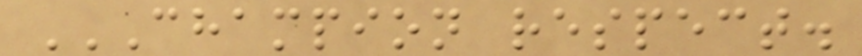CHAMPION RESPECT.
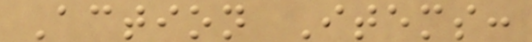Action Items:
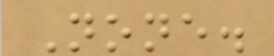None.
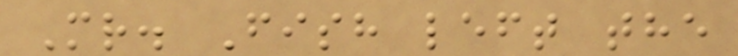Mr. Fish left the
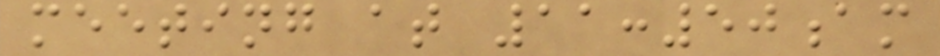meeting at 11:50am
